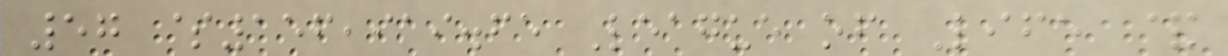57 $156,919.65 League of Life &
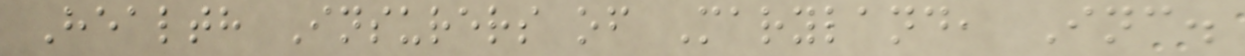Health Insurers of Maryland, Inc.
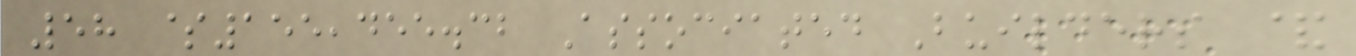58 $155,455.32 Associated Builders &
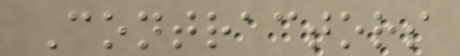Contractors
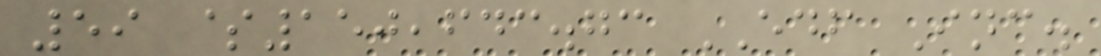59 $150,643.73 EDF Inc.
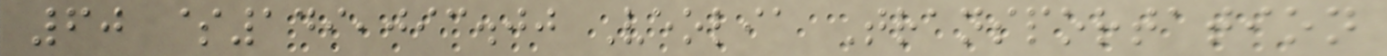60 $149,093.00 Veolia Transportation
